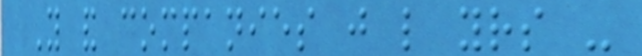You and companies just like yours -
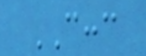CCCC
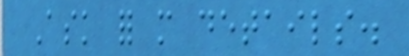Ask for more details.
